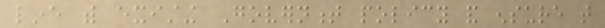line with existing Government policy and ensure that
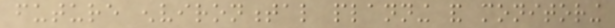future environmental planning and monitoring
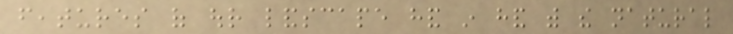features of our landscape hand in hand with the natural
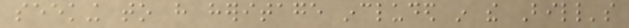seeking to have heritage included in the Bill's
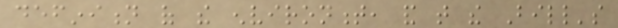definition of the environment, and that the Bill's
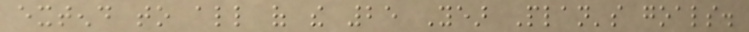extend to all of the 25 Year Plan's goals.
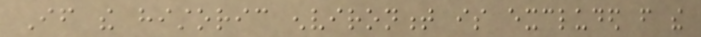If the historic environment is excluded from the
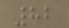82
